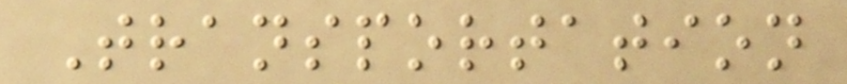Transportation
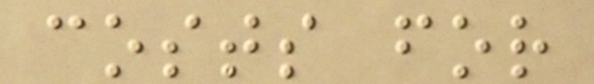costs for
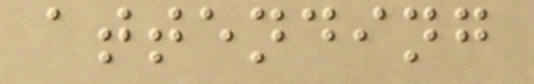attending
